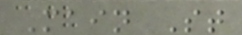Main St
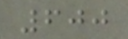600
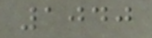1040
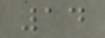14
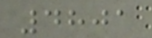4801
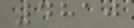4810
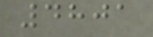4801
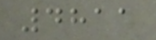4811
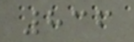836
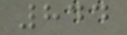844
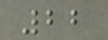22
